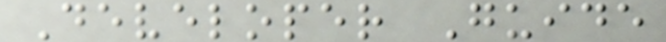Developer Guide
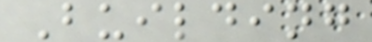Building
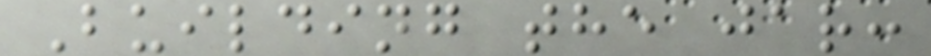Building the jar:
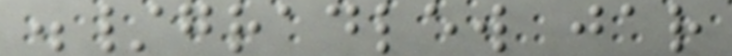./gradlew jar
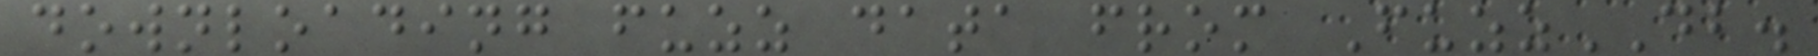downloading fuzz data from FuzzDB.
